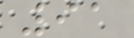91
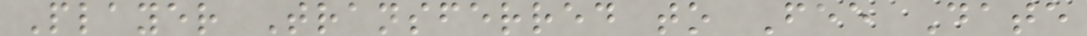Player Transferred to Fee Date
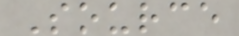Source
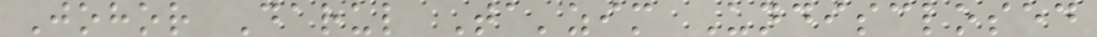Johor Darul Ta'zim Undisclosed
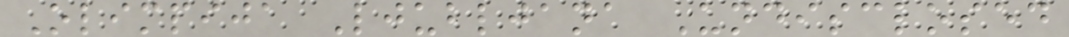Olimpija Ljubljana Undisclosed
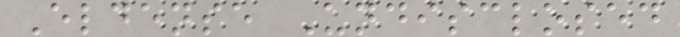Eldense Undisclosed
